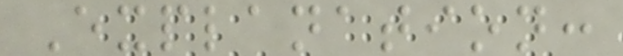Explanation:
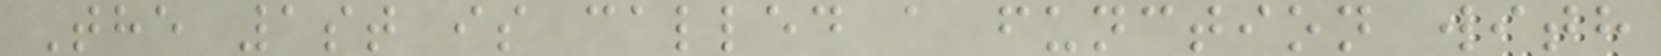The 1st is called a function with
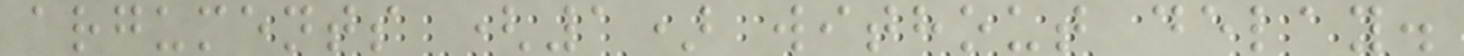arguments (1) without delay.
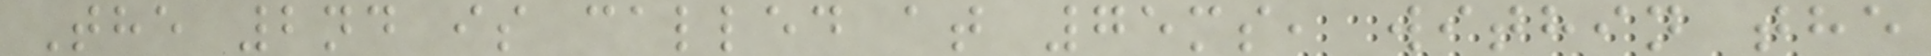The 2nd is called at 75ms, within the
